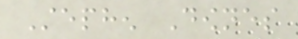Stephen Downes
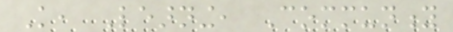Knowledge, Learning, Community
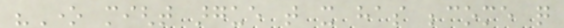"One might argue that it has become quite
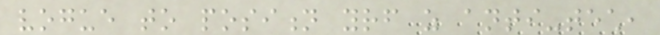vogue to position yourself as anti-tech,
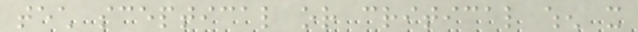tech sceptical or critical when it
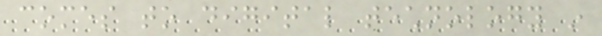comes to digital technology in
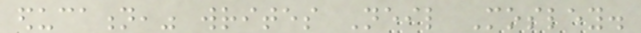education," writes Neil Mosley.
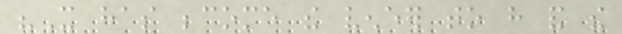"It has become the veneer to have and the
